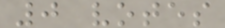0 votes
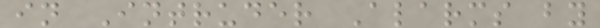in Intruder Alarms by
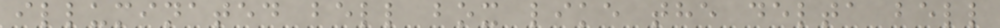illuminated bell box like the delta bell
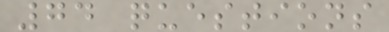74 questions
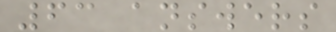63 answers
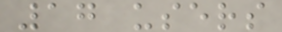17 users
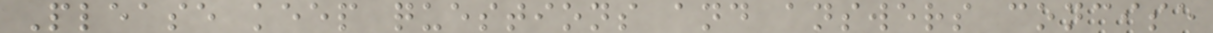Please keep questions and answers concise
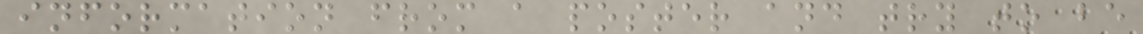information from a poster and try to be
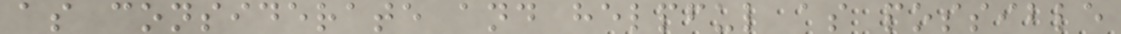as considerate and helpful as possible
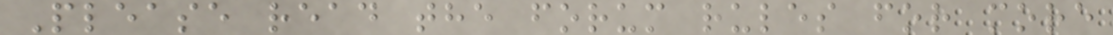Please read the forum rules for more
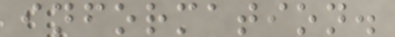information.
